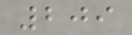209
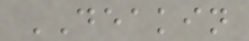DEAKIN
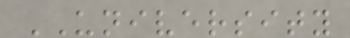UNIVERSITY
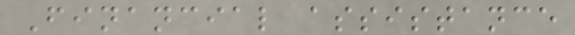Financial assistance
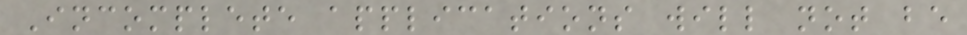Incomplete applications will not be
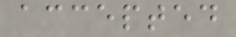accepted
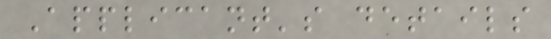Applicant's details
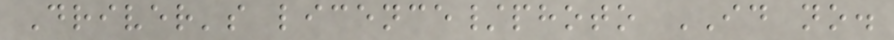Driver's licence/photo ID no.
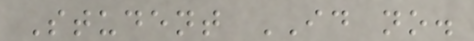Student ID no.
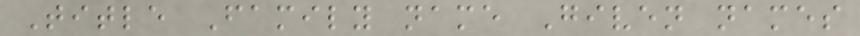Title Family name Given names
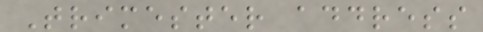Trimester address
